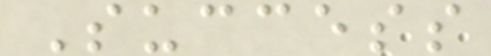Success
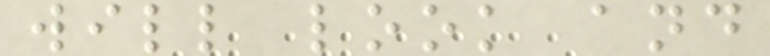will look and
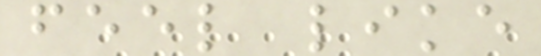feel like
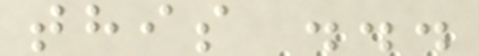this ...
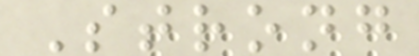Strong
